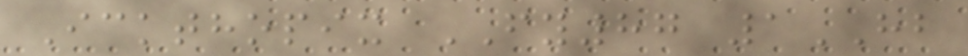Ickthopix FY87 1HB
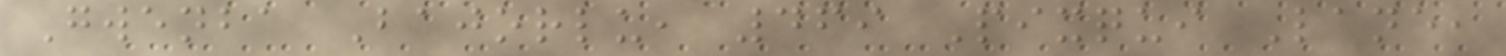Gwenba Bajorlu, 469 Pixqui Lane,
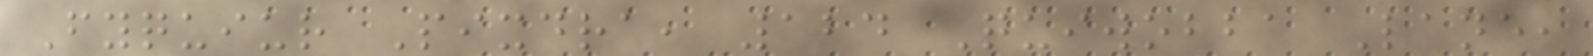Fyquiur Pixdra, 124 Quiwobba Lane,
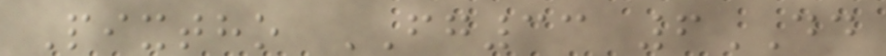Pixtho FG33 6DD
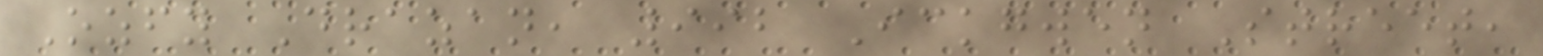Ozfy Drazan, 992 Ickgwen Street,
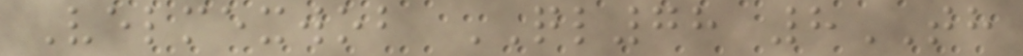Velmexwob QL78 8TH
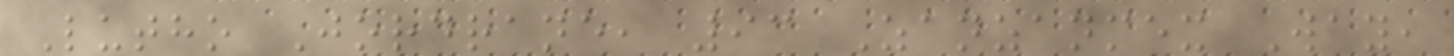Lutho Jordrane, 93 Zanzanmex Way,
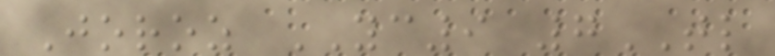Joroz YC9 7TL
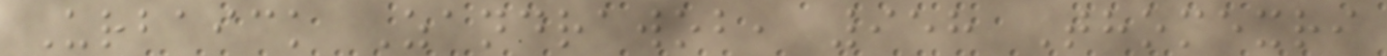Urbaick Zandrawob, 958 Thomexri
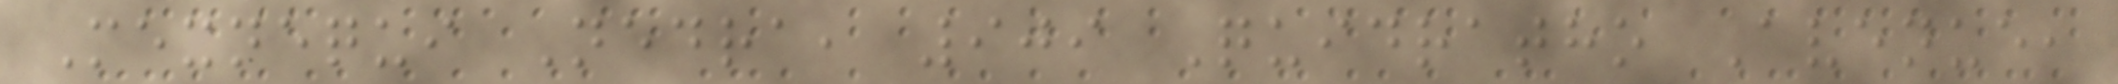Mexnequi Nedra, 909 Quidratho Avenue,
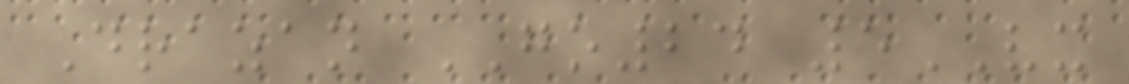Drazan GO24 5VX
